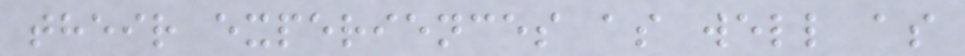their experiences as well as
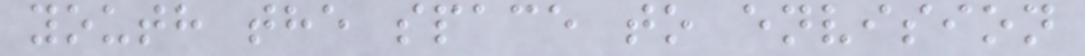youth the space to envision
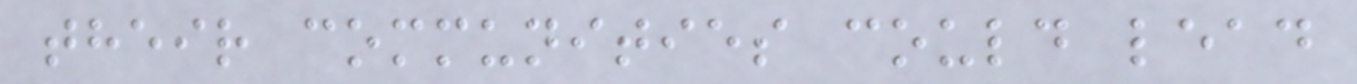their communities could lead
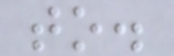to.
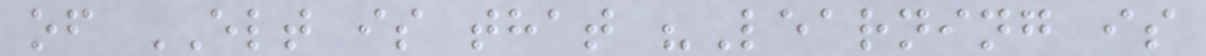of ELT is that "Learning is
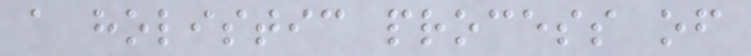a holistic process of
